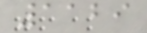1129
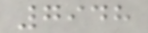7948
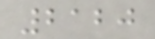2120
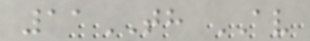11TH AV
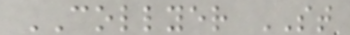COLLYER ST
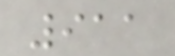911
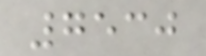7530
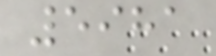5981
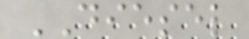DIESEL
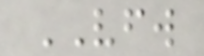VFW
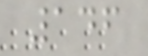146
